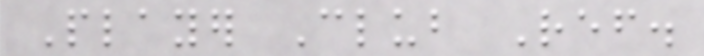Player Club Ref.
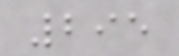295
